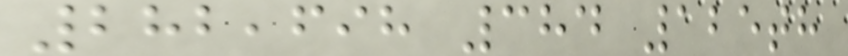282,698 384 125th
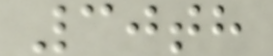30th
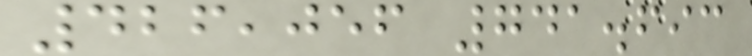426,056 741.693
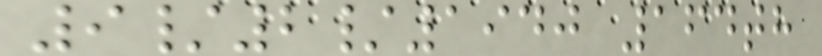9/2/1940 164th
